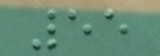55
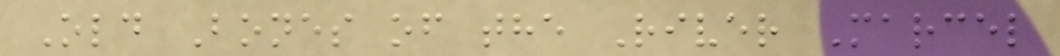Old Bones of the River Marcel
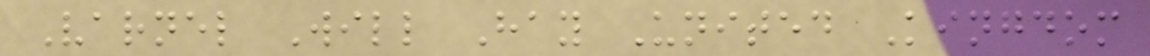Varnel Will Hay United Kingdom
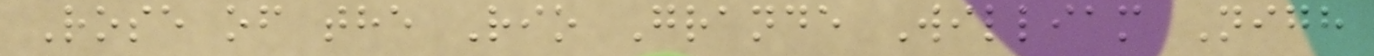Rose of the Rio Grande William Nigh
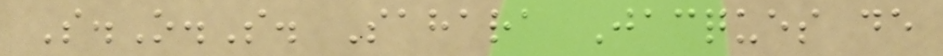S.O.S. Sahara Jacques de
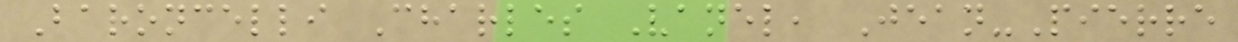Baroncelli Charles Vanel, Jean-Pierre
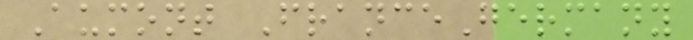Aumont FranceGermany
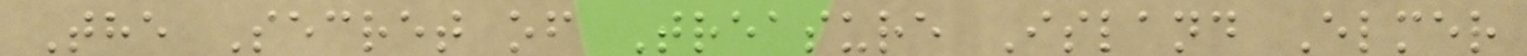The Secret of Treasure Island Elmer
